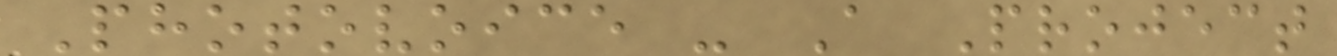Photovoice - A Project
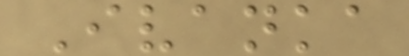Ivanka
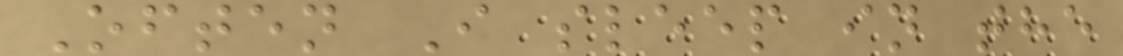Often I sleep in the
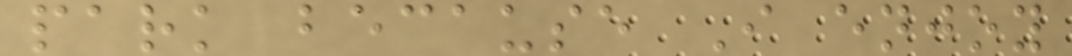park because I enjoy
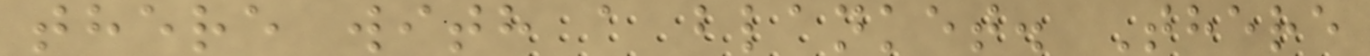there with a blanket. There
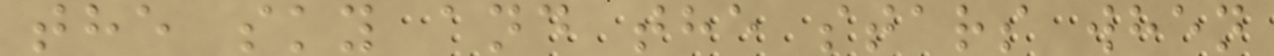the sky and the stars when
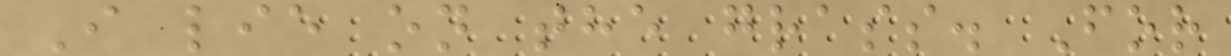I lie on the grass. For
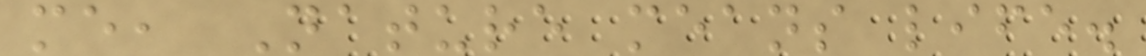me, Nature means life.
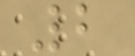2
